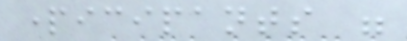participants were
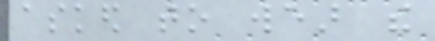asked to wear the
